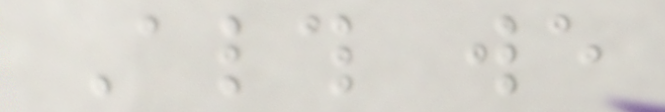Although we
